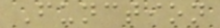Function
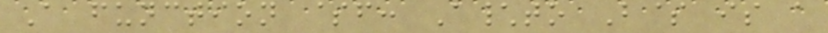A function $f: A\to B$ is a
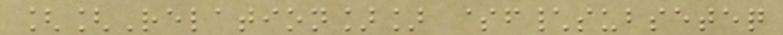[[Relation]] $f\subseteq
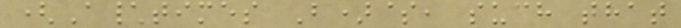(A\times B)$, such that
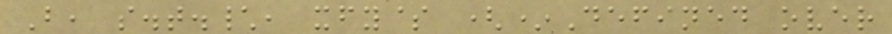B, s.t.\, xfy$ (*Defined over
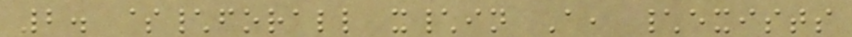2. $\forall x\in A, \exists
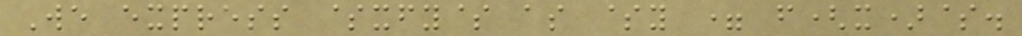We express $xfy$ as $y = f(x)$.
